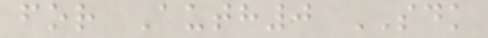for Auth0 SDK
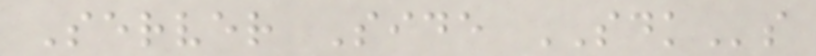Server Side SDKs
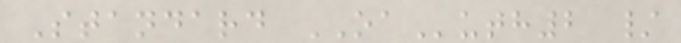Standard OAuth2 /
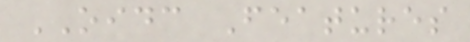OIDC Features
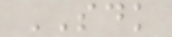SDK
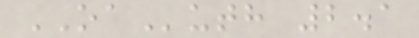OAuth 2.1
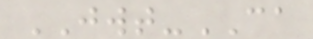JWT-CA
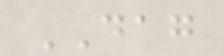DAG
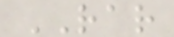RAR
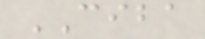CIBA
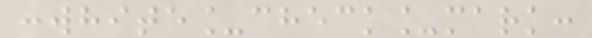:white_check_mark:
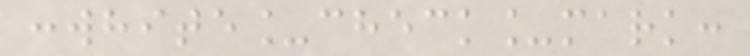:white_check_mark:
